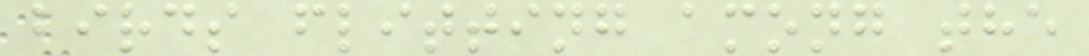birds flitting among the
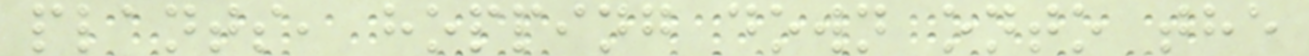plants, hopping down onto the
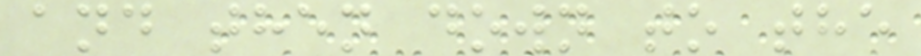and then down to the
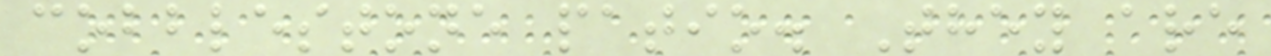cobblestone patio. They are
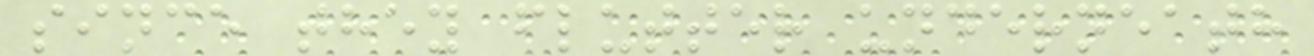since they flutter underneath
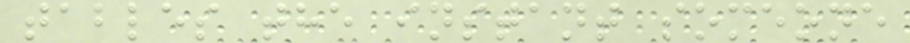tables the instant someone
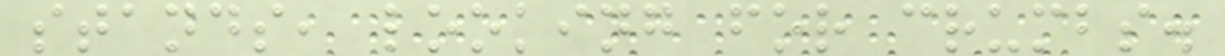stands, looking for crumbs.
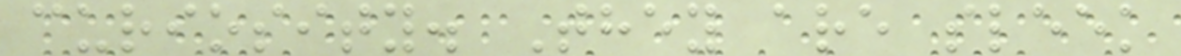curiosity. They are sleek
